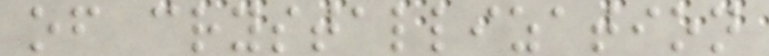of crystallization
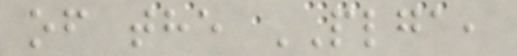of the PLGA,
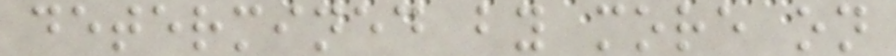determined by more on
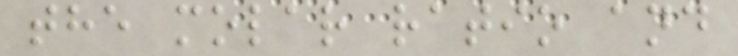the molar ratio and
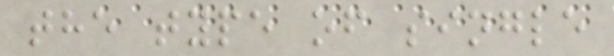the type of single
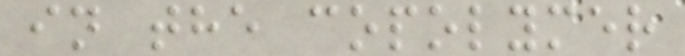in the copolymer
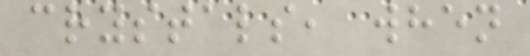crystals, when
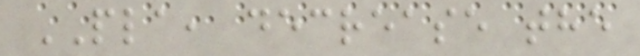PLA, decrease the
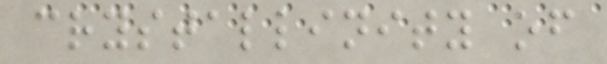crystallinity of
